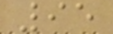95
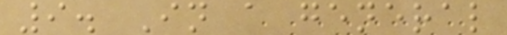9. In a general
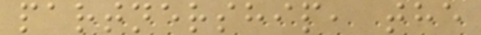partnership, the
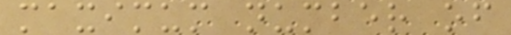maximum number of
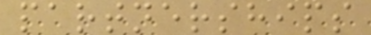partnerships
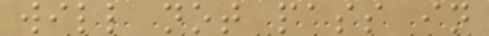will not pass in
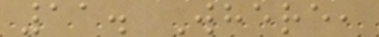11. Where,
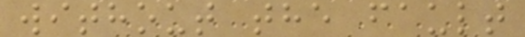without the fault
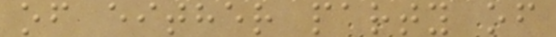of either party of
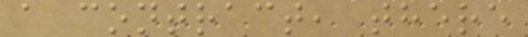a contract, there
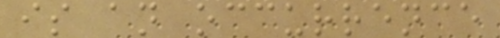is an occurrence
